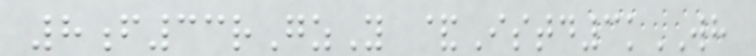8f33rGzY &Istd3kWH
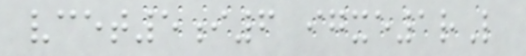vcet5i6 igxe1rL
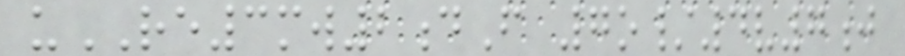uRE3mw2dF 7o/4v7j
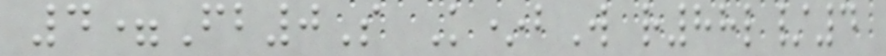4=Fb0S K*bW r88l/4
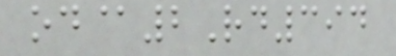od@2Rd394
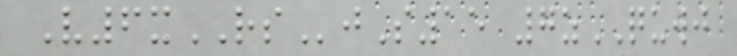V6xRSjS15 7zQUWJ
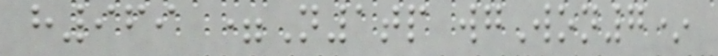h969 =N1tp wgWon7*
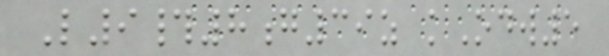L9#8g39z kOdw5
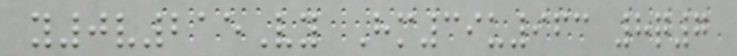y0v215Vy Hm39u963 8q7
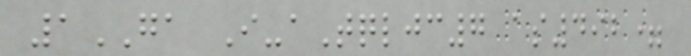1GA I-aTqljc7 as492=
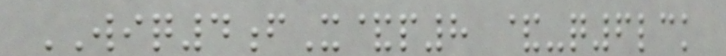WIQ4fX&p8 &-q6lck
